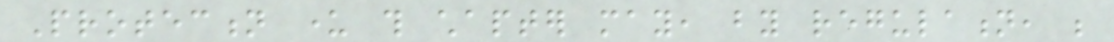Protection under this chapter may, by regulation, be
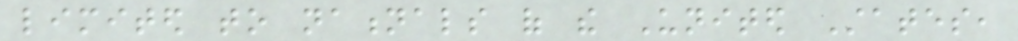limited to nationals of the United States,
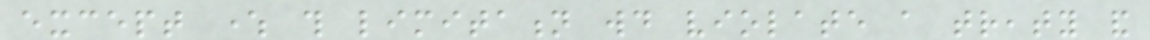except where this limitation would violate a treaty and
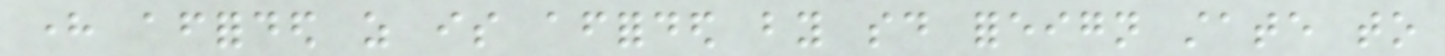here afforded as is afforded by said foreign state to
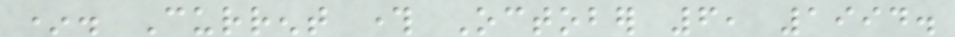*. Current through October 6, 1994.
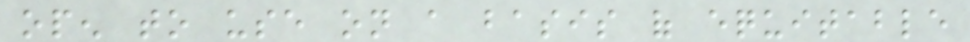open to use on a basis of equitable
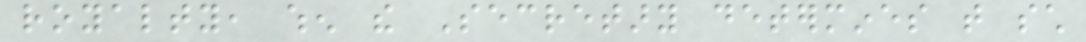royalty, when the Secretary determines that such
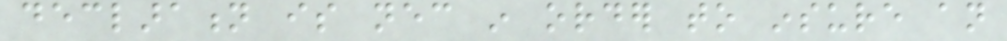declaration is necessary in order to insure an
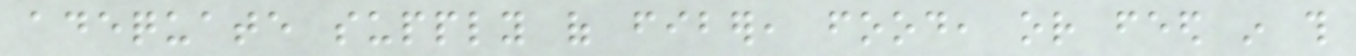adequate supply of fiber, food, or feed in this
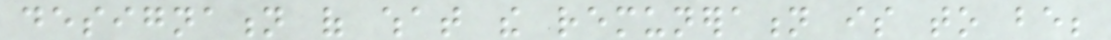designation of what the remuneration is to be;
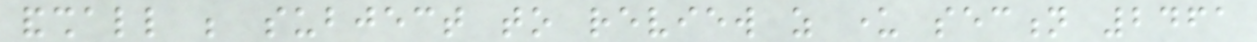andshall be subject to review as under section 2461
